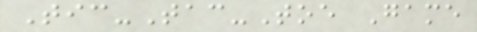Tic-Tac-Toe Game
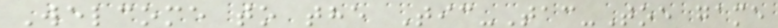Welcome to the Tic-Tac-Toe game
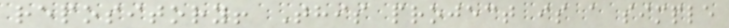repository! This project is a simple
